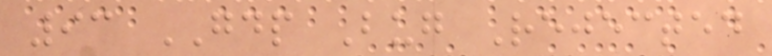93 GDP Bug Rejected
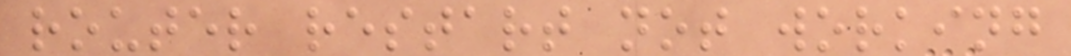router restart not working
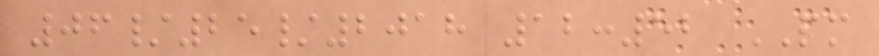06/25/2018 12:52 PM
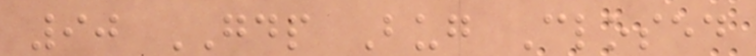90 GDP Bug Closed
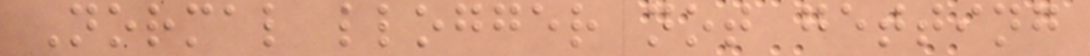Normal llogger not getting
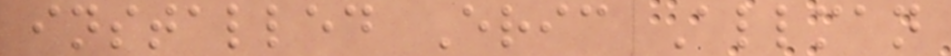installed Eric Allman
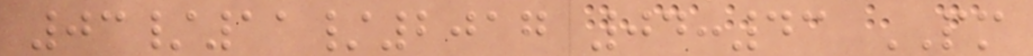03/11/2017 04:43 PM
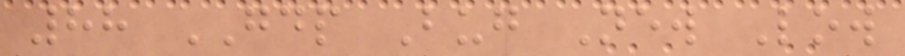88 GDP Bug New Low
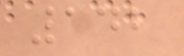142
